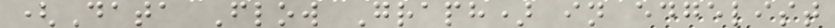(Data Flow Graph) in edgelist
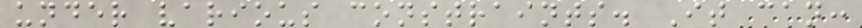under various constraints. It can:
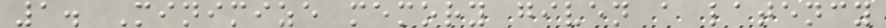1. Minimize memory given a latency
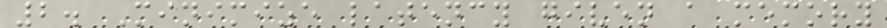2. Minimize latency given a memory
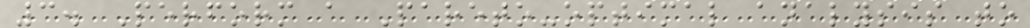3. Perform a Pareto-optimal analysis to
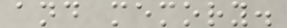and memory.
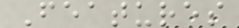Features
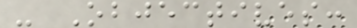- Objectives:
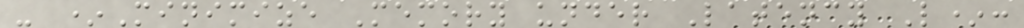- *Minimize Memory under Latency L*:
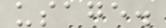usage.
